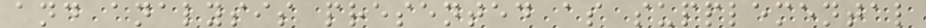and analysis presented as supplemental
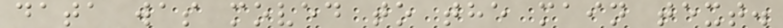data was moved to the main text.
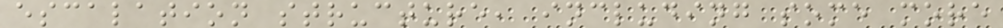escalation structure, including some more
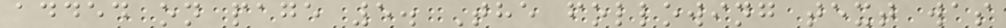added on page 5. The following text was
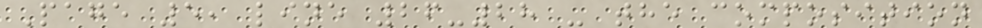Page 5, line 26-28 - the composition
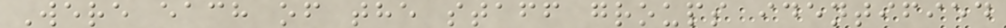Were each of the staff groups identified
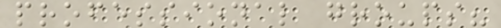professional groups?
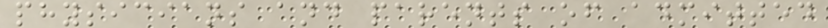physicians and parents of admitted
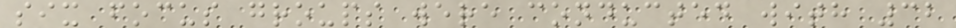six focus groups were conducted with 32
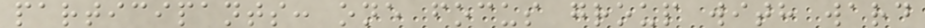participants: one focus group with ward
